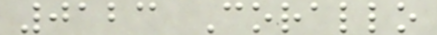0123 Corallo
